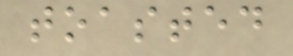toasted
